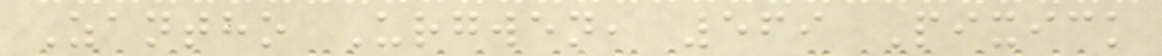Zantho Urgwen, 569 Pixick
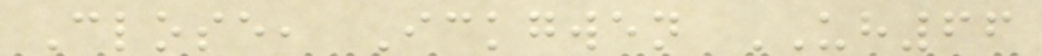Close, Ickgwen UH66
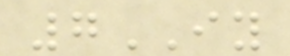7IY
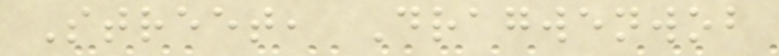Street, Dragwenwob
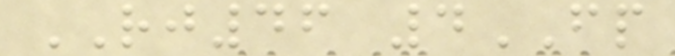RJ46 4FP
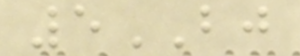5BJ
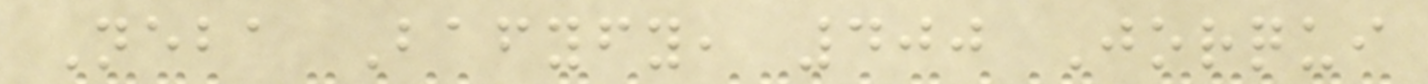Neba Bafyfy, 400 Jorqui
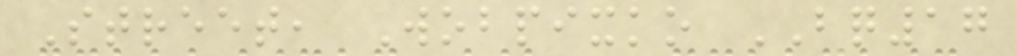Street, Wobpixko BQ17
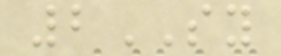2SY
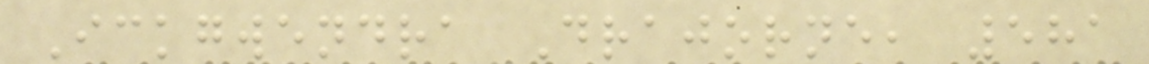Ickgwendra Drajorne, 581
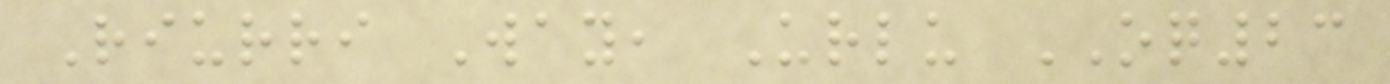Riurri Way, Urlu OQ23
